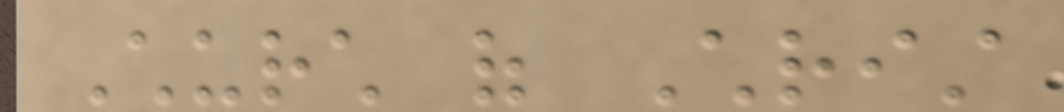Church of Christ
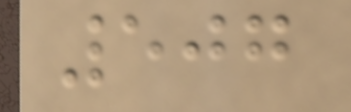507
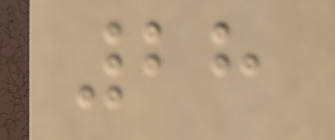28
